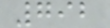792
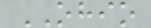OHIO
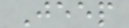Jeep
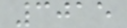3015
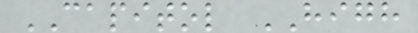CAPITOL HIGH
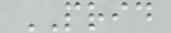PRID
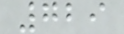729
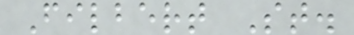Filbert St.
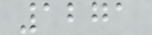1271
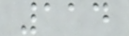114
